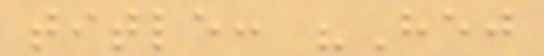title: "Hej
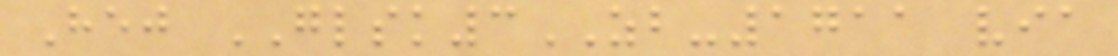Hej GLSK3ZB-1711 via
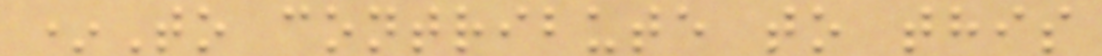*To contribute to this
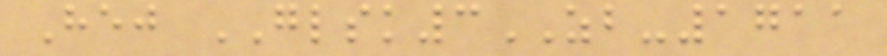Hej GLSK3ZB-1711
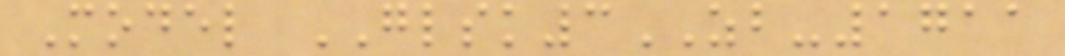Model GLSK3ZB-1711
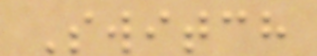Switch
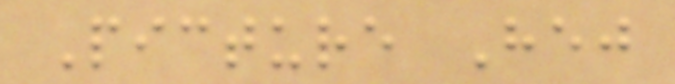Picture Hej
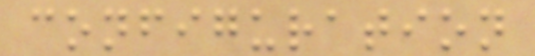configuration
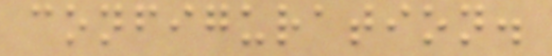configuration.
